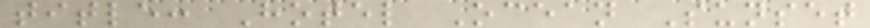title: Hotel Ocean Sunset
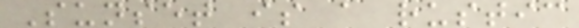Sunset is a rustic
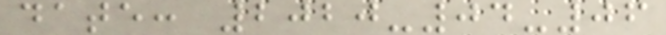date: 2020-04-06
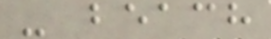- beach
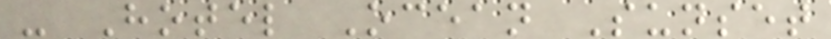- Hotel Ocean Sunset
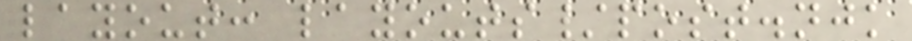layout: layouts/post.njk
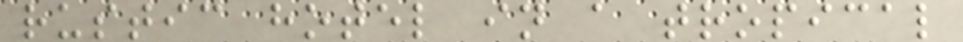rustic hotel in a tropical
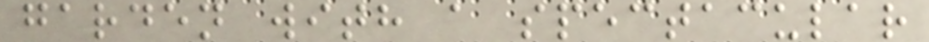garden with a spectacular
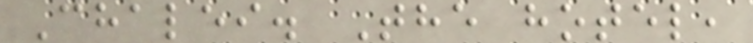Chalei. The hotel,
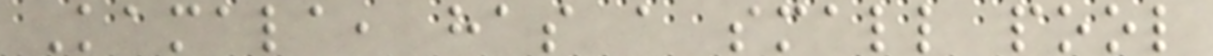Kamala, has a small pool
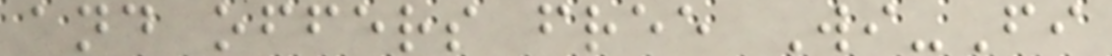and offers free Wi-Fi
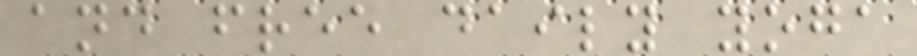and free daily yoga
